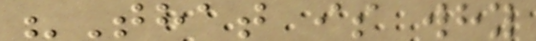"That is why
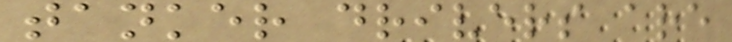tanker drivers are
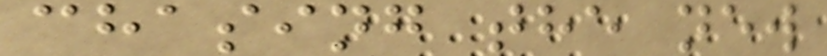chasing the new
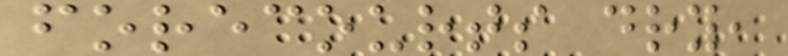forecourts dry,
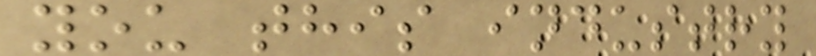you this industry
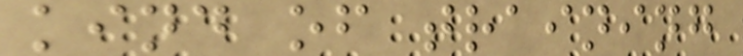kind of training
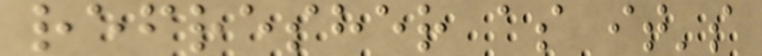refresher as it's
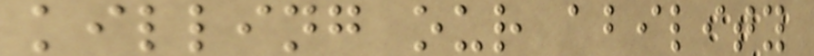killing our ability
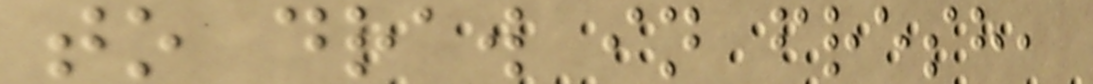to draw in fresh,
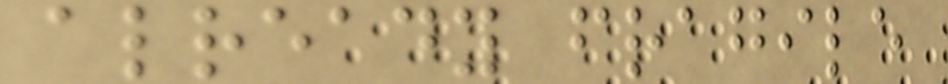already fragile
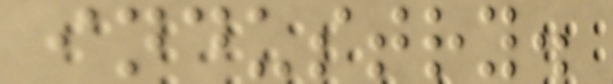industry.
